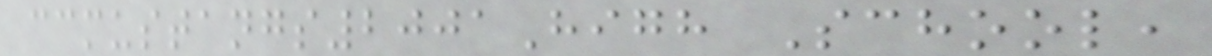ccmustangs2001High School,
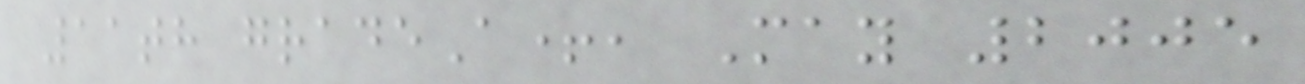11th gradeA+, May 2005
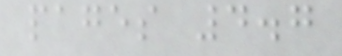pages 4.7
